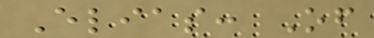Elias: Of
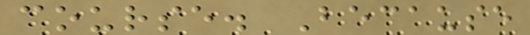course. Because
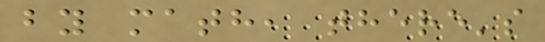by math, there's
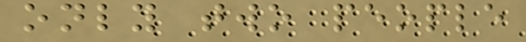only two people
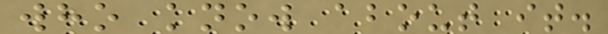who know about it.
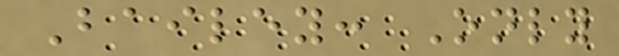Bailey: Only
